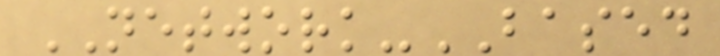NETWORK-BASED
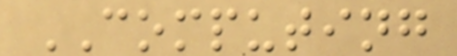COMPUTING
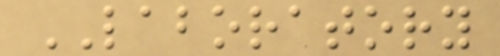LABORATORY
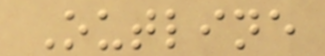Outline
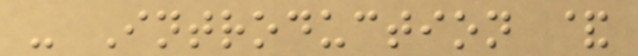- Introduction &
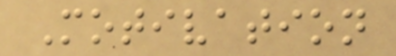Motivation
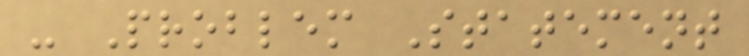- Problem Statement
